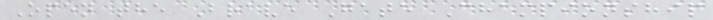Open the Brave Gate Championship
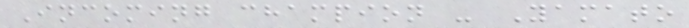Incoming champion - Yamato
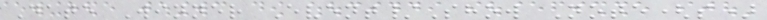Date Winner Event/Show Note(s)
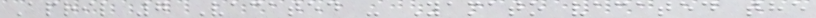April 7 Vacated - Yamato vacated the
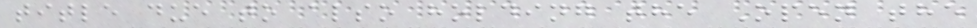title due to also holding the Open the
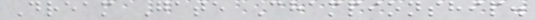Dream Gate Championship.
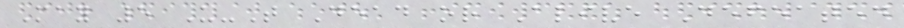May 5 U-T Dead or Alive Defeated
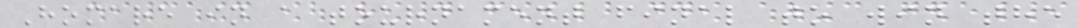Homare in a tournament final to win the
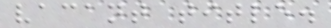vacant title.
